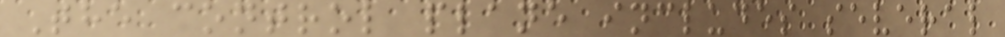The control plane includes several
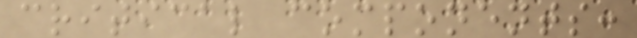critical components:
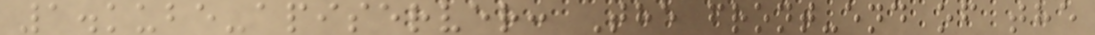1.kube-apiserver: The front-end of the
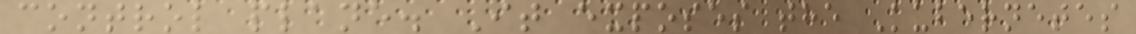control plane. It exposes the Kubernetes
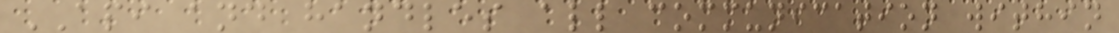API and handles all communication within
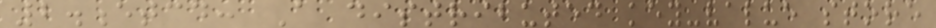2.etcd: A distributed key-value store
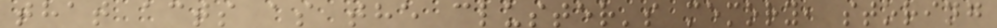that acts as the cluster's memory, storing
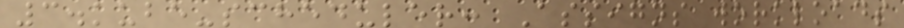3.kube-scheduler: Assigns workloads
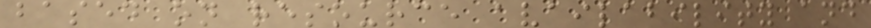based on resource availability and
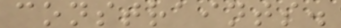constraints.
